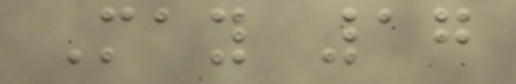May 17
